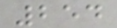254
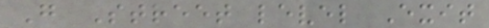G Street level Exit
